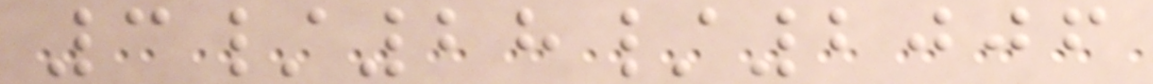3/28/2006
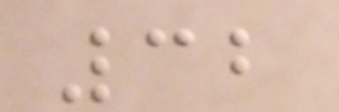32
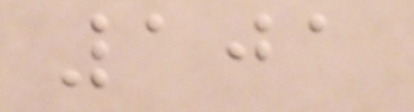101
